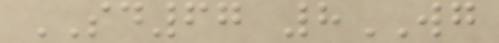SD67 8WG
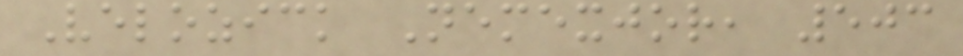Velozick Nemexjor, 503
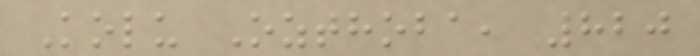Kolu Ozthoba, 820
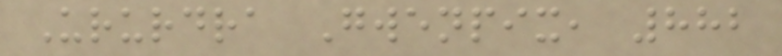Ururdra Gwenpix, 882
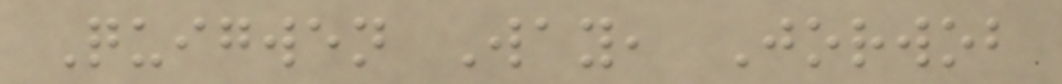Quigwen Way, Jorwob
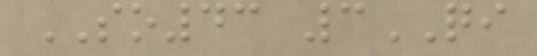SO43 3QI
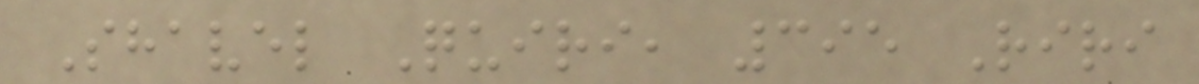Shavel Quiri, 395 Riri
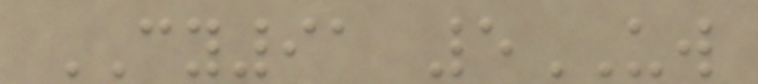CY91 5UW
